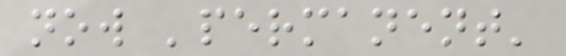now 'permanent'
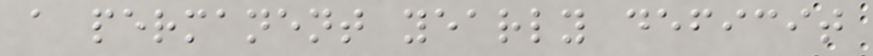a permanent yearly deficit
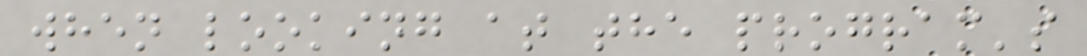when looking at the program's
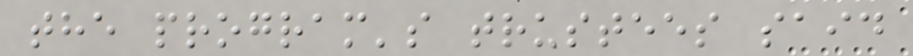the program's trustees said
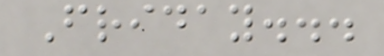Friday...
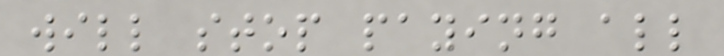will stop paying all
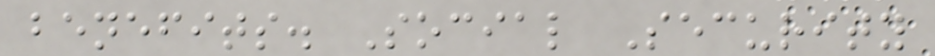benefits. Social Security
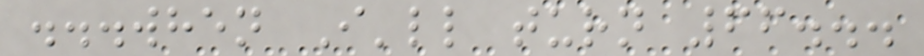...when I'll turn 66...
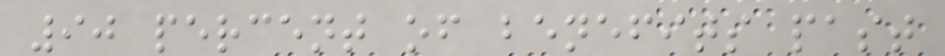90 percent of benefits past
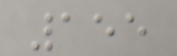155
